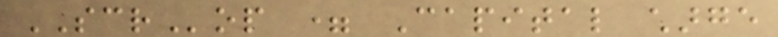SCRop = Capital charge
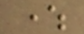where
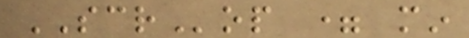SCRop = min
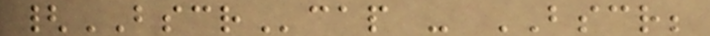{BSCRcap - BSCR;
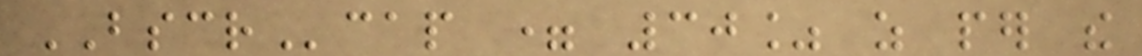BSCRcap = 30% as per the
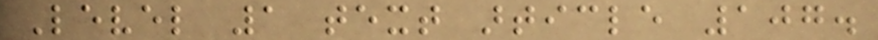Level 1 text article 107.
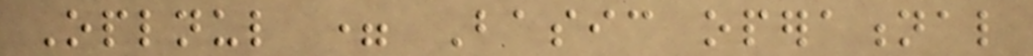Oplnul = Basic operational
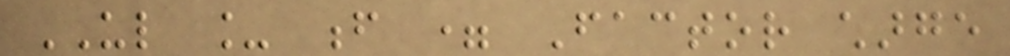UL _ f = Factor charge
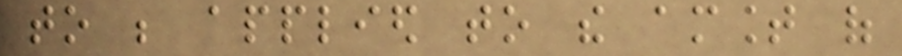to be applied to the amount of
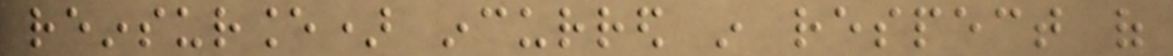reinsurance) incurred in respect of
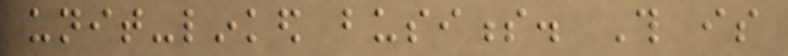unit-linked business. This is
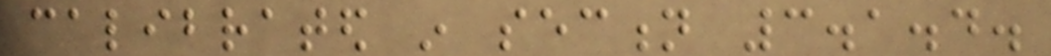calibrated in section 3.1.4.
